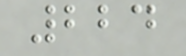224
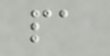pa
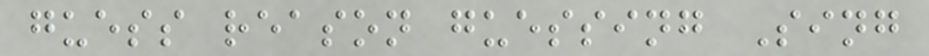guess reason guessing Sing
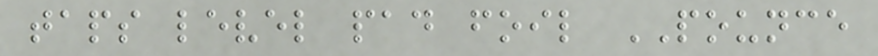taps level pad foil POUNCE
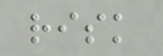risk
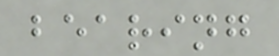bearing
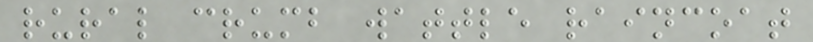rural crumb wattle raincoat
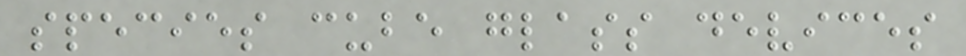species cube glass devices
